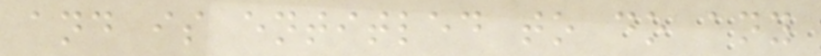and is entitled to do any
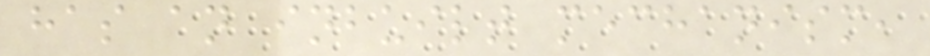has an inbuilt mechanism,
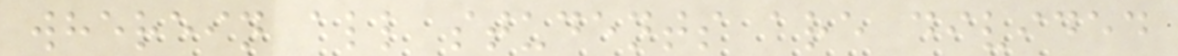wherein all students are divided
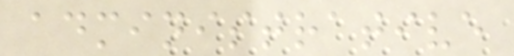administrative
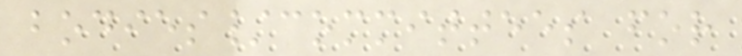bodies/committees for
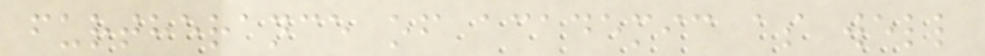furtherance of academic as well
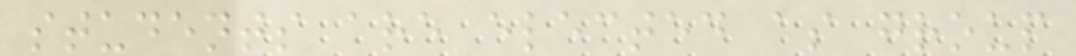students are elected as group
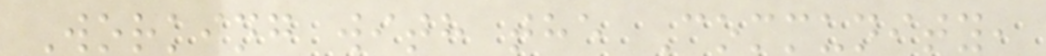Working with the Community,
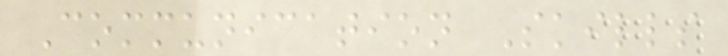Communication Skills
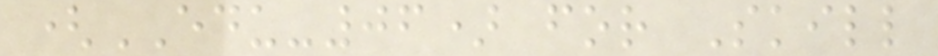(EDU-06) for Skill
